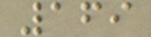169
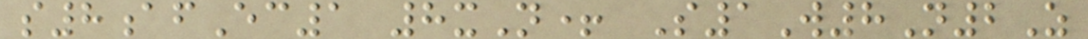s8afEc1 8xN+ S1W8N2Z
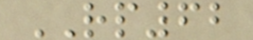RP62
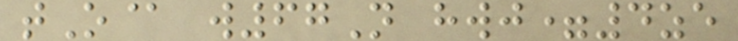tO@ w67N hwj=4ze
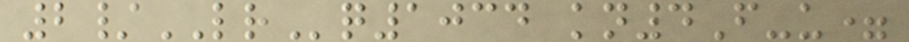2/LRq1034 kn4F-u=
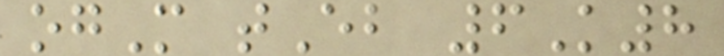ogM tEb 6K8
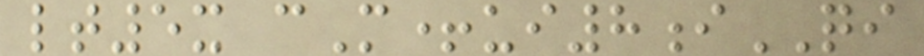lt5x cM+ui8iQI
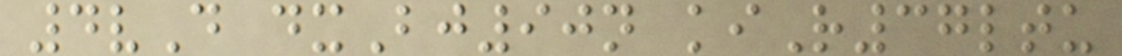4vD dxBj90n kiR37ltu
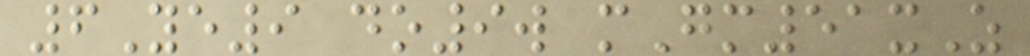6Ye9 do9w mGm51xZ
